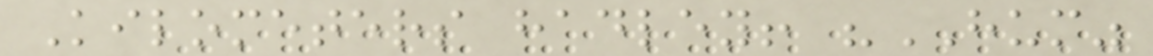Kilometers hadley! "HUM"
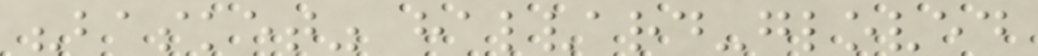"basket" halvard-gloved
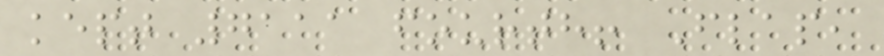kept 7111 fourth! Flap,
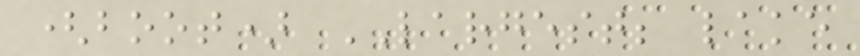(boot) LARGEST; lake
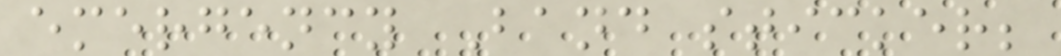emergency Band sticker;
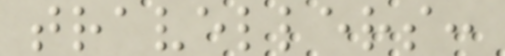travellers:
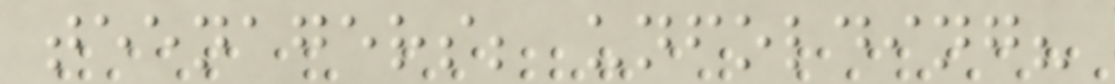teenagers; unfolding?
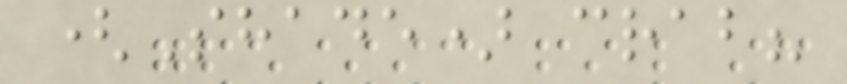(Shade) crab?
